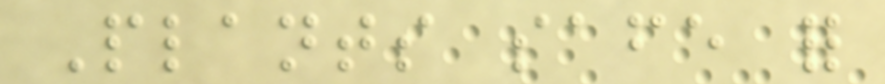Plants safe for
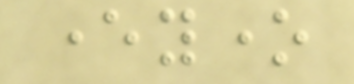everyone
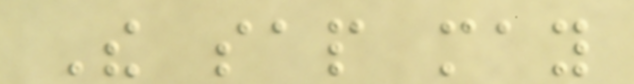The sap may
